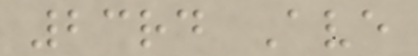23rd Ave
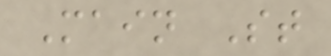Main St
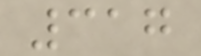317
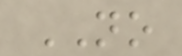NO
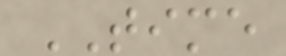TIME
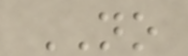NO
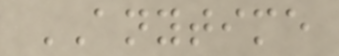ANYTIME
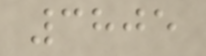3805
